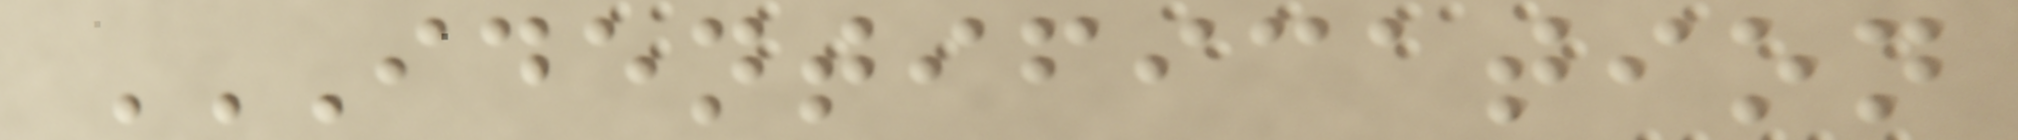IDENTIFICATION
